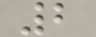2
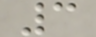3
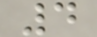4
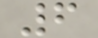6
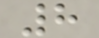8
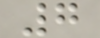7
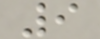9
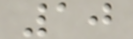10
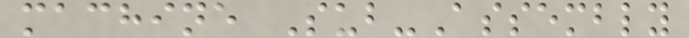machine Sub-Assembly
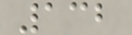132
